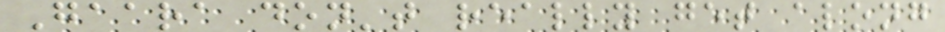Gaara don't really get along
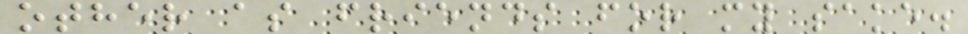other as friends for my sake.
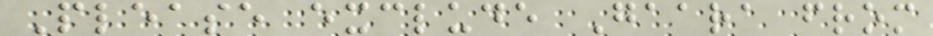Please exclude Gaara from
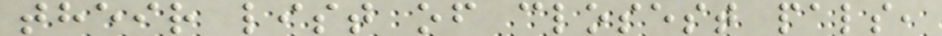their list of closest pals,
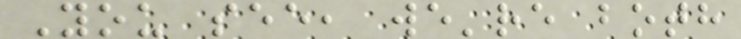You see, we're both
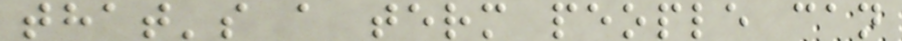that's a term people can
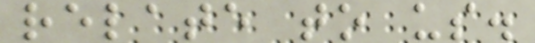relate to us.
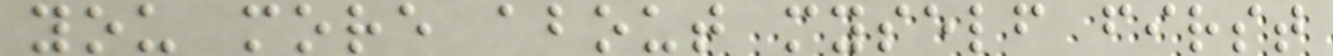you more about myself first
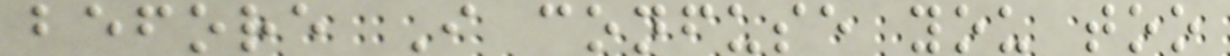before I confuse you too
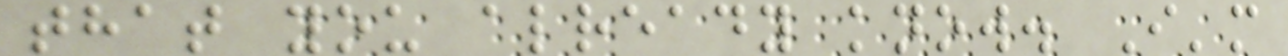that you already know. I'm
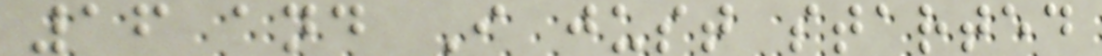16 and I just started
